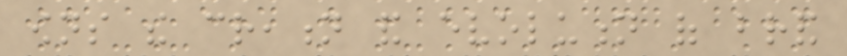owns the creation and evolution of brand
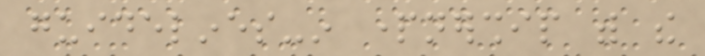guidelines-in partnership with the
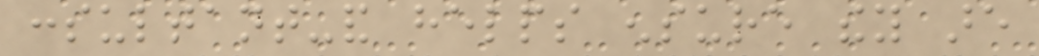consultant-and helps ensure they are
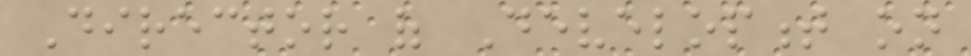Director of Development on
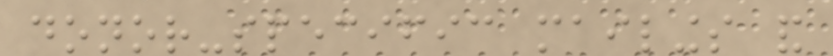donor-specific mailings and
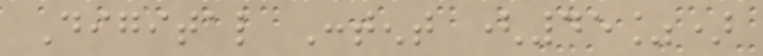Digital Content (45%)
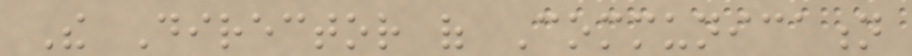The Director of Communication
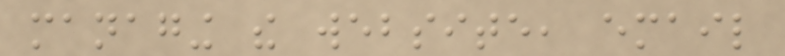managing the website, email
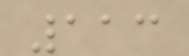113
